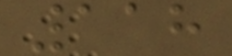118
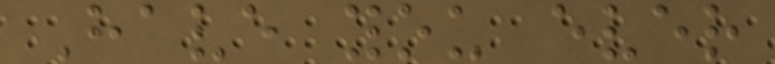Have you ever
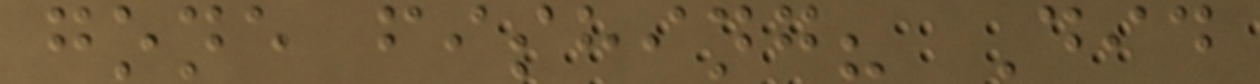gone fishing? Did
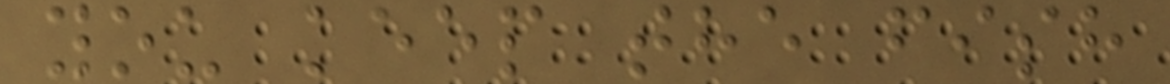you keep the fish
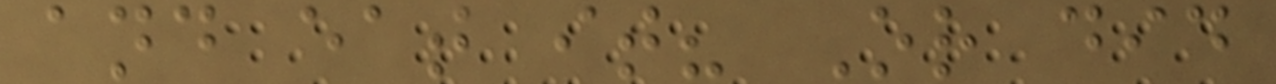and eat it? Or did
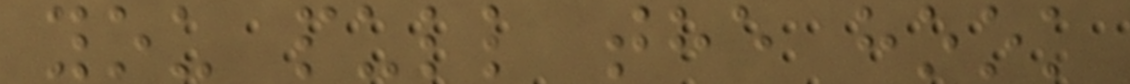you pull the hook
